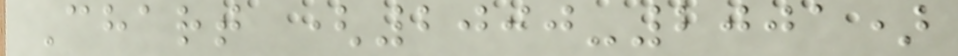Chart (2000-2001)
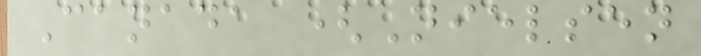Canada (Nielsen
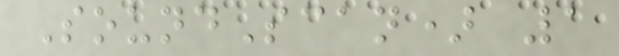SoundScan) 1
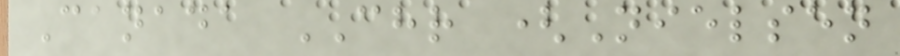Canada CHR (Nielsen
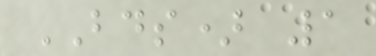BDS) 1
